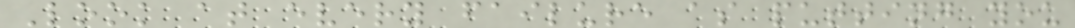Look at every failure as putting you
